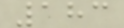183
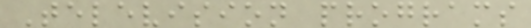Television programs
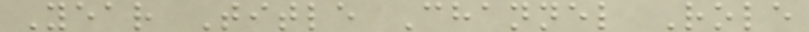Year Title Channel Role
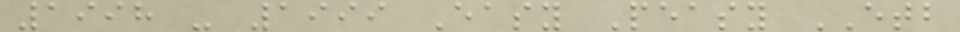1998 - 1999 Easy Peasy ETB
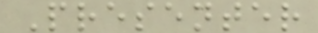Presenter
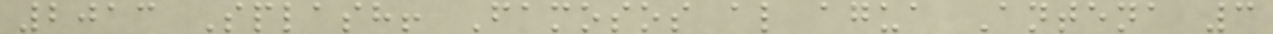2013 Splash! Famosos al agua Antena 3
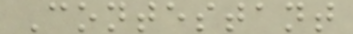Contestant
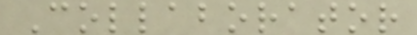Collaborator
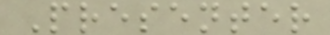Presenter
